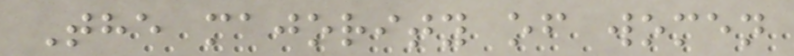The majority of women
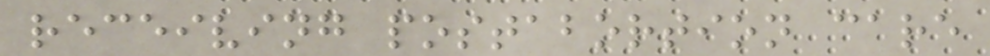receiving postabortion care
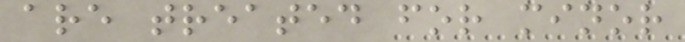are treated for minor
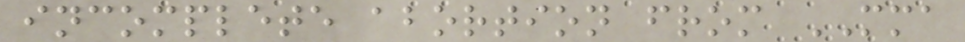incomplete abortion from MMA
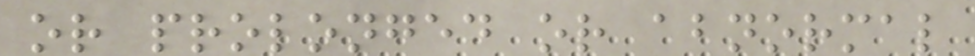or prolonged or abnormal
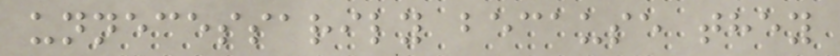unnecessarily because they
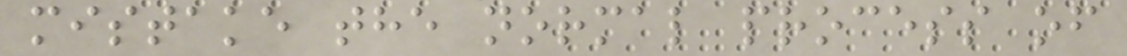mistake the normal process of
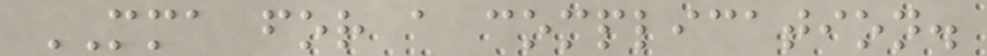MMA for a complication.
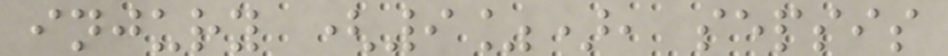injury (9%), sepsis
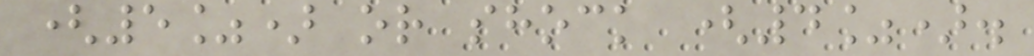(5%) or shock (4%).
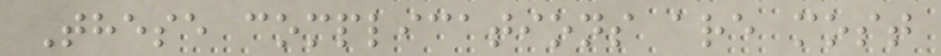These complications are most
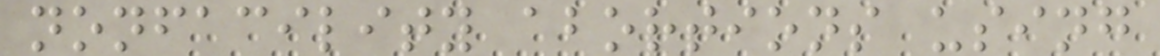nonfacility abortions using
